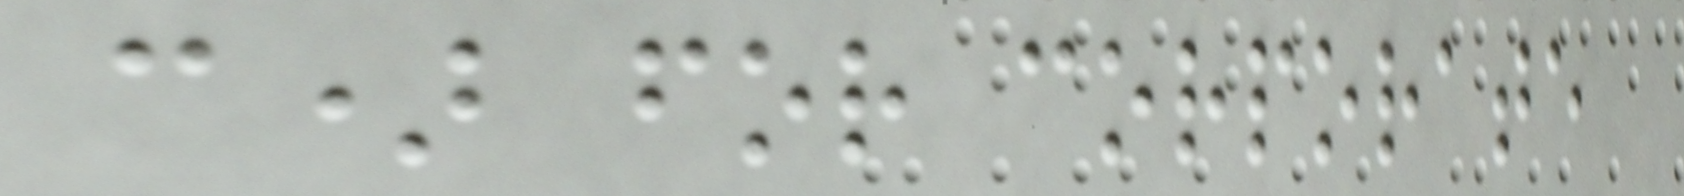c) for corporate
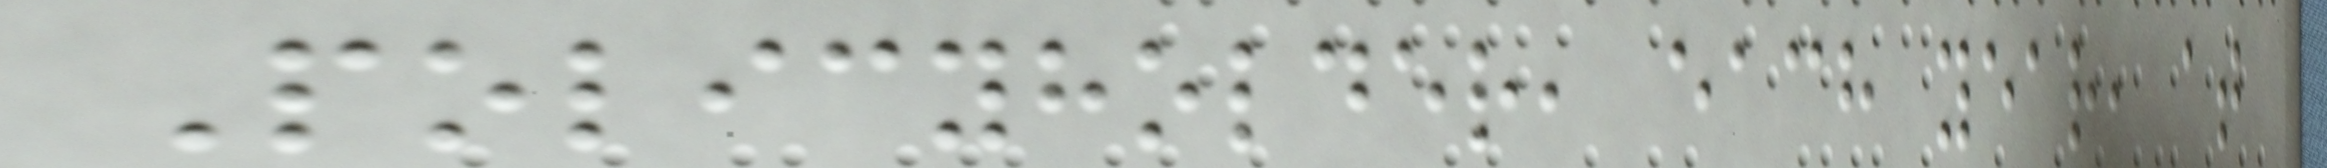Policyholder, each year, at
